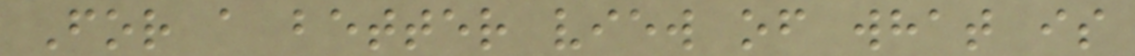For a better view of what is
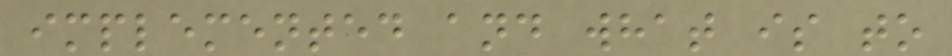implemented and what is to
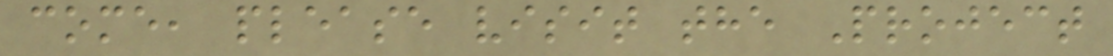come, please visit the Project
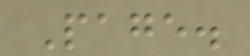Page.
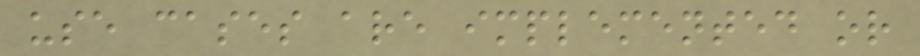use cases are implemented or
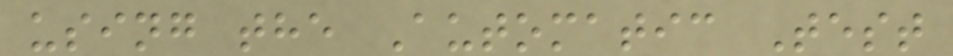using the Automatic Test
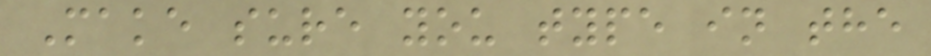Make sure you type in the
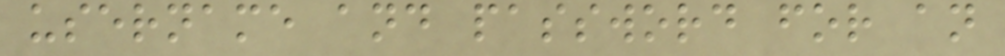username and password for an
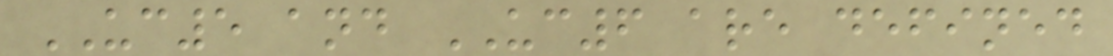UC5 and UC6 are defined
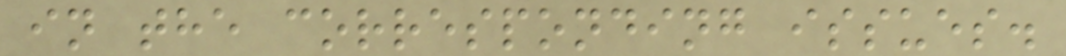in the corresponding issues.
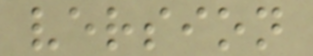version
